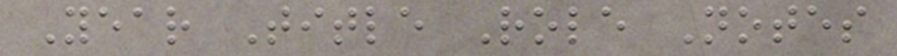Year Title Role Notes
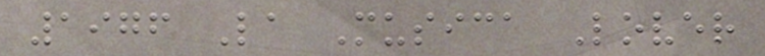1976 La Musica Lover
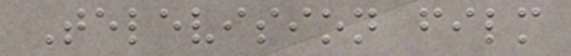Television film
